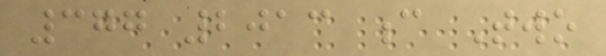377 2013 c Two
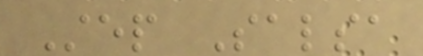Step Salsa
